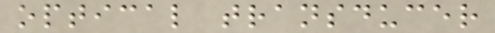optical transducer
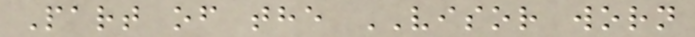Part of the VISOR worn
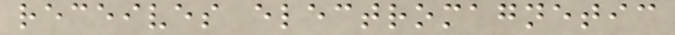receives electromagnetic
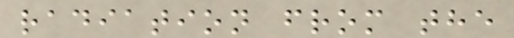radiation from the
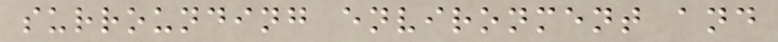surrounding environment and
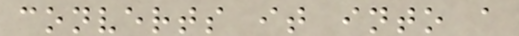converts it into a
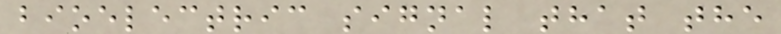bioelectric signal that the
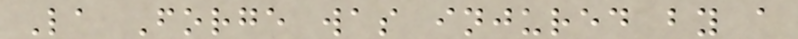La Forge was injured by a
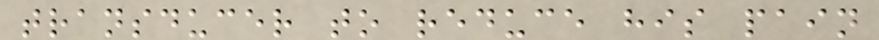transducer to reduce his pain
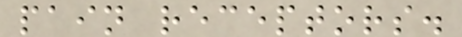pain receptors.
